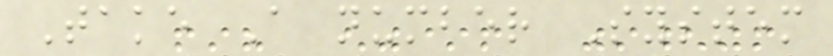Take A number System
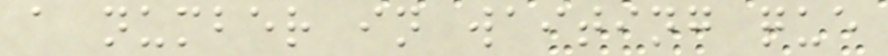a number in waiting que
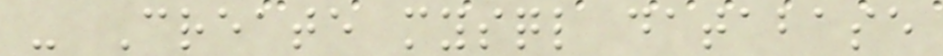- Create mysql database
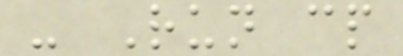- Run cp
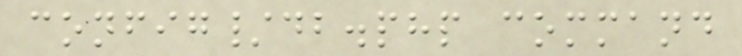config/db.php command
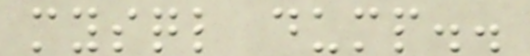mysql dump..
